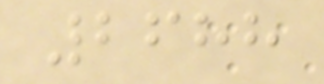2688
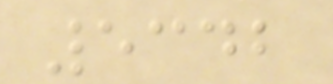5342
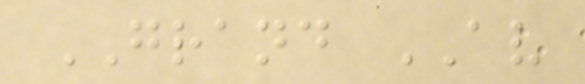GRAND AV
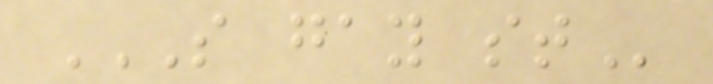S GAY ST
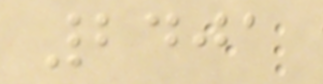2401
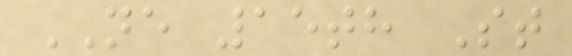NE 15th St
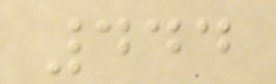444
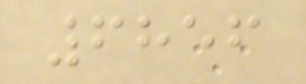6856
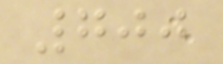700
